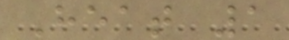Heat 1
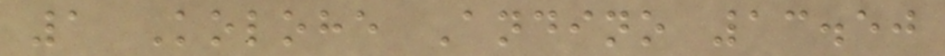1 Kolohe Andino 13.50
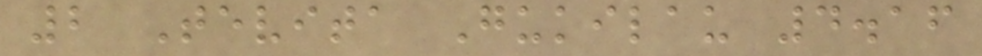2 Tevita Gukilau 4.16
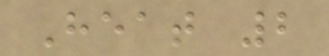Heat 2
